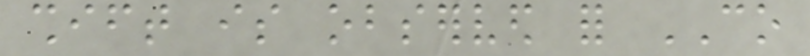shift is observed for CO
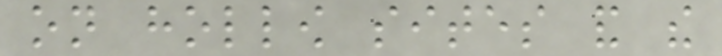on hollow sites and the
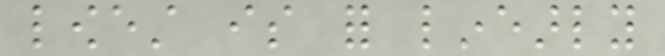lowest is for linearly
